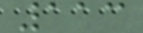113
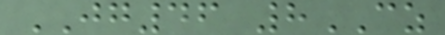JG46 8CZ
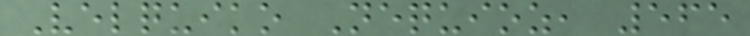Velquiko Nequioz, 565
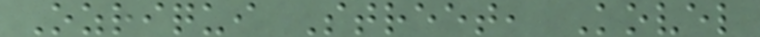Ozriqui Street, Kovel
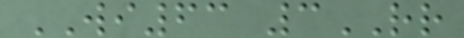WI63 3RR
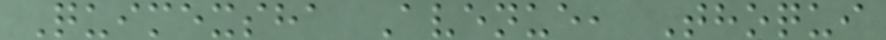Quimexsha Avenue, Thoqui
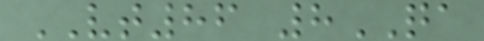VT86 8QA
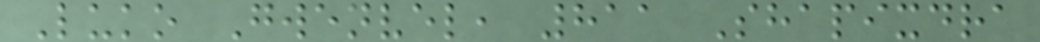Luko Gwenvel, 811 Shapixdra
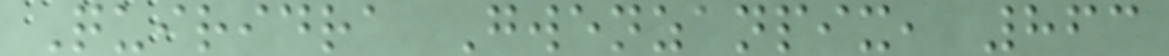Quiridra Gwenzanpix, 863
